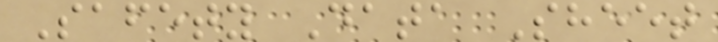Safety Data Sheet
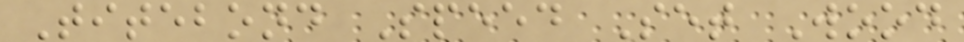Titebond Speed Set Wood
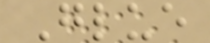Glue
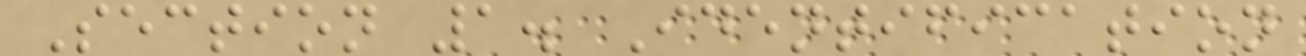Section 1. Identification
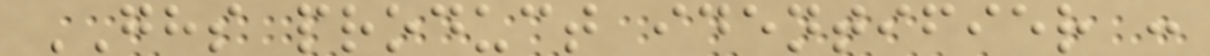GHS product identifier :
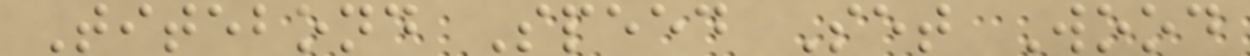Titebond Speed Set Wood
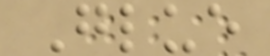Glue
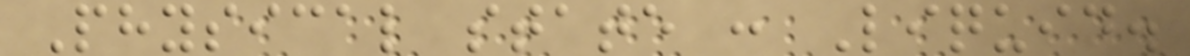Physical state : Liquid.
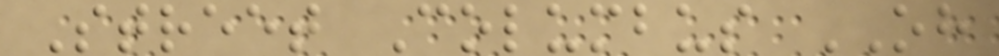Street Columbus OH
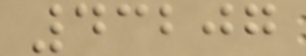43207
